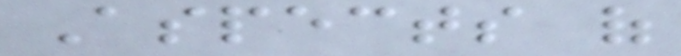Aspects of
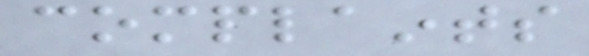complaints
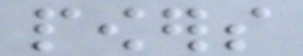powers
